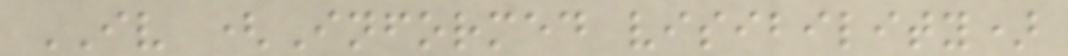IV (Informed visibility)
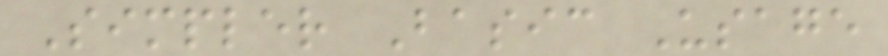Simpler Basic Usage
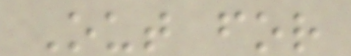Out for
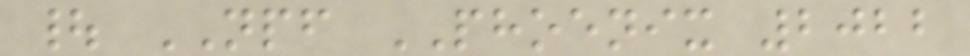| NPF PHOENIX 2022
